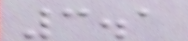3.1
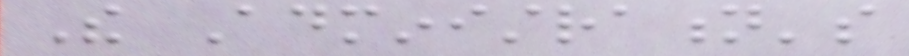The Administration's
